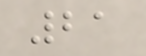21
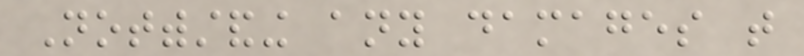Notwithstanding any damages that
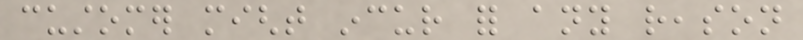customer might incur for any reason
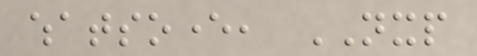whatsoever, NXP
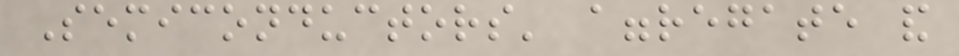Semiconductors' aggregate and
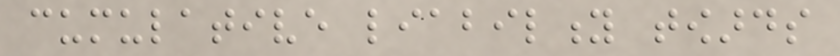cumulative liability towards
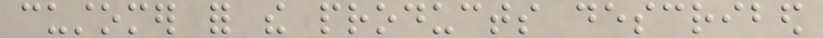customer for the products described
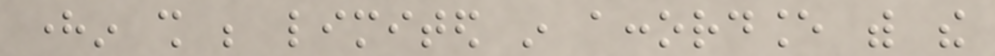herein shall be limited in accordance with the
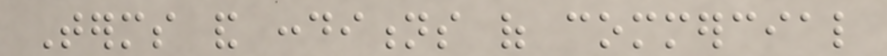Terms and conditions of commercial
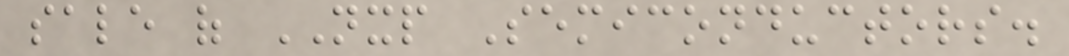sale of NXP Semiconductors.
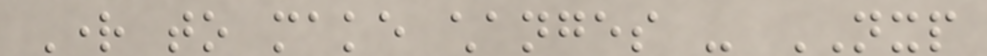Right to make changes - NXP
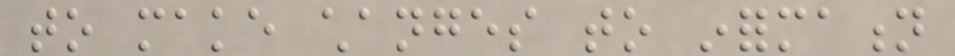to make changes to information
